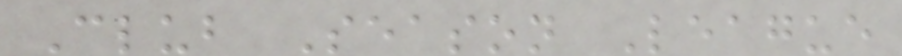Club Season League
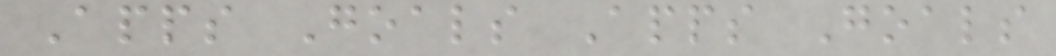Apps Goals Apps Goals
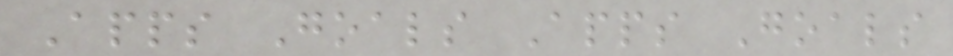Apps Goals Apps Goals
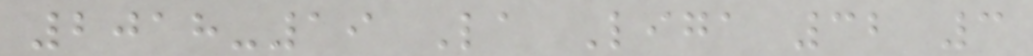2018-19 La Liga 32 3
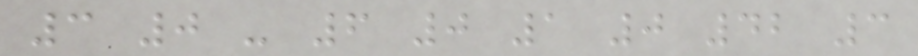3 0 - 6 0 1 0 42 3
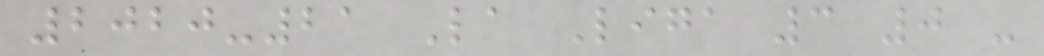2020-21 La Liga 3 0 -
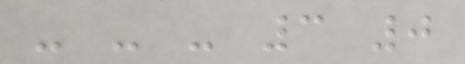- - - 3 0
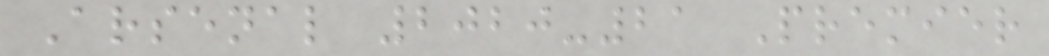Arsenal 2020-21 Premier
